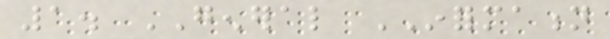1. GENERAL INFORMATION
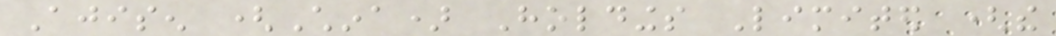Ajisen (China) Holdings Limited (the
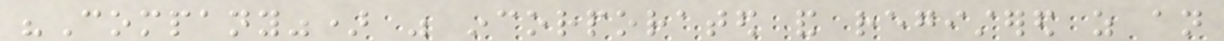"Company") was incorporated and registered as an
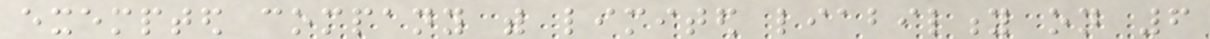exempted company with limited liability on 6
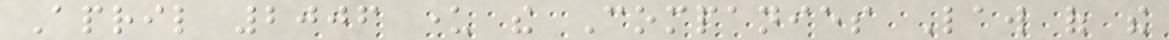April 2006 under the Companies Law of the
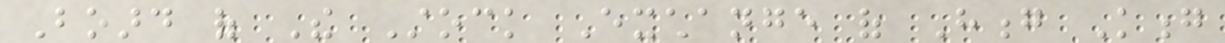Board of The Stock Exchange of Hong Kong
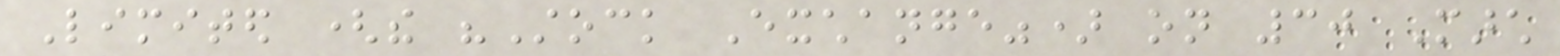Limited (the "Stock Exchange") on 30 March
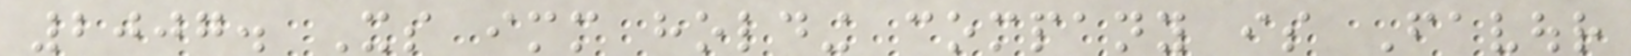2007. Its immediate holding company is Favour
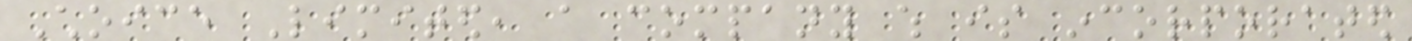Choice Limited, a company which is incorporated
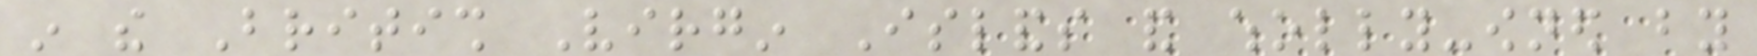in the British Virgin Islands and wholly-owned by
